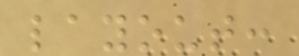layout:
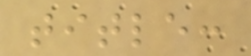title:
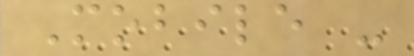Mobile -
